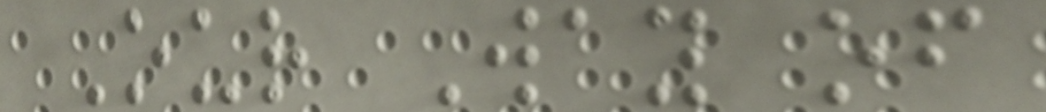Our Way of
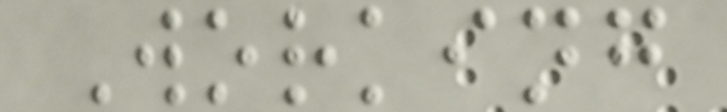Working
